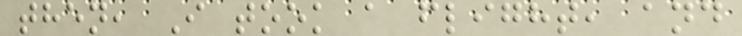then, I took a flight, and
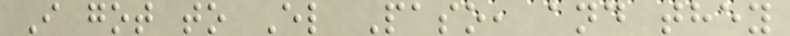I got to El Paso, and they
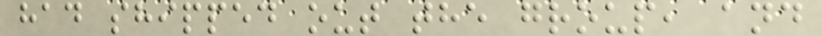had shipped out the group, and
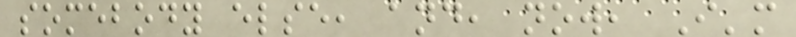somebody else, and, now, I'm
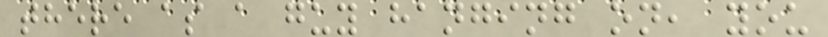there as a guy hanging on, you
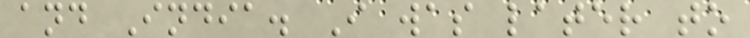and India. I was later to
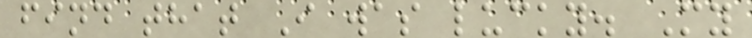find that I was lucky. My
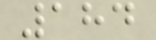184
